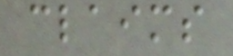claims
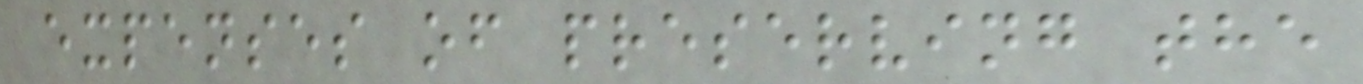expenses of preserving the
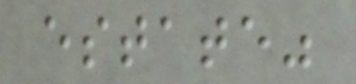estate"
